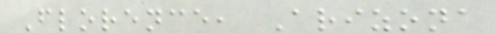Florence, Arizona
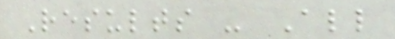Results - All
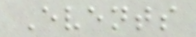Events
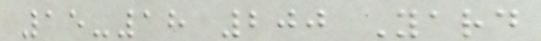15-18 200 Yard
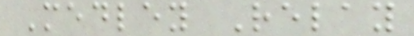Medley Relay
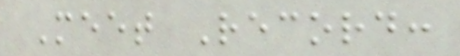Meet Record:
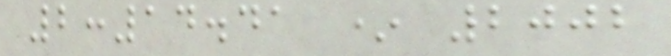2:14.41 * 2002
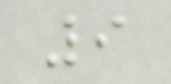9
